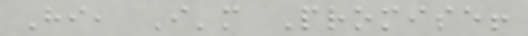Hi, I'm Promise!
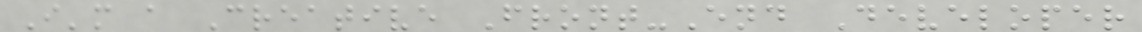I'm a Creative Front-End Developer
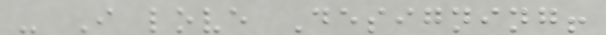- I love Designing!
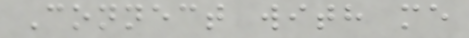Connect with me
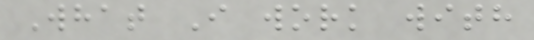What I work with
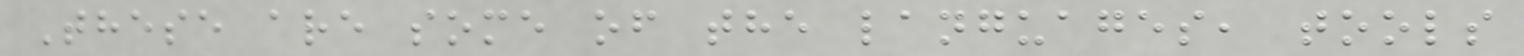These are some of the languages, tools
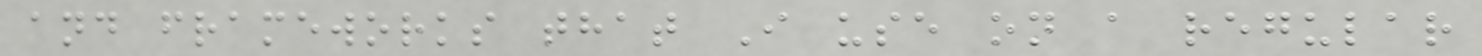and frameworks that I use on a regular
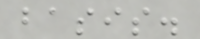basis.
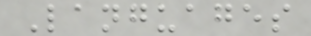Languages
